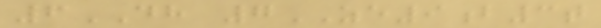6DH 7ZE9b3t
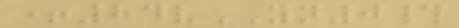+84vYN0#
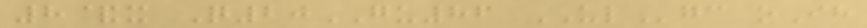8&x Q20GU86 ULgc oIh
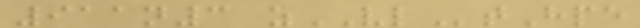911n3 zVLtHpe
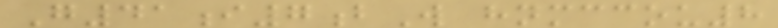G41i7bW hnmccou8
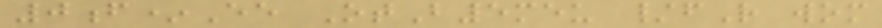0f*Ee OtB5meu /fR wom
